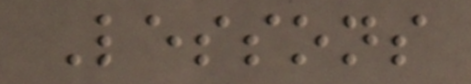Lessons
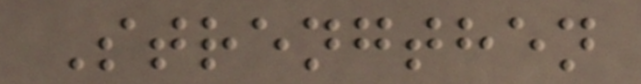Strengthen
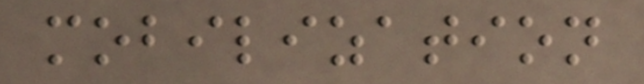mobilization
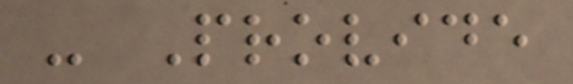- Provide
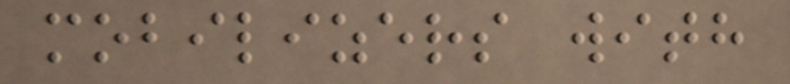mobilizers with
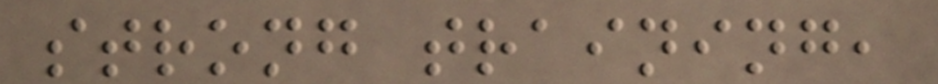strong training,
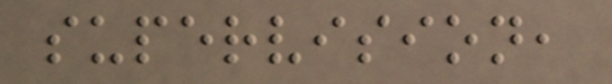supervision,
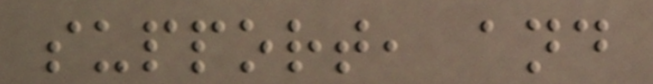support, and
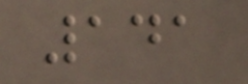141
